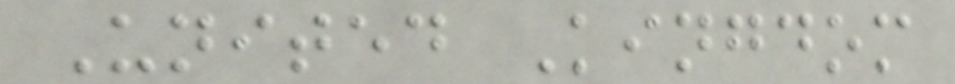United Kingdom
